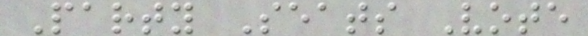Party Seats Vote
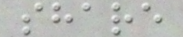share
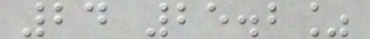24 25.2%
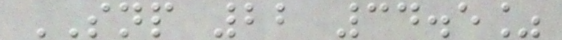SNP 22 34.5%
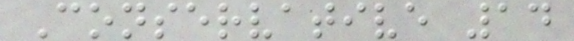Conservative 14
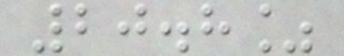20.8%
